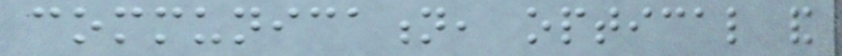communication, optical and
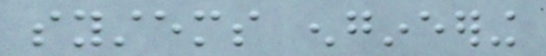systems engineering
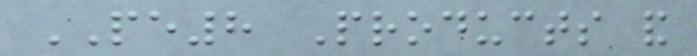PE8 Products and
